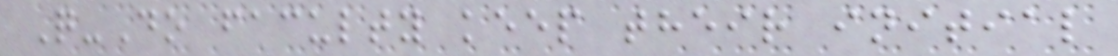Q-Do faculty keep their initial
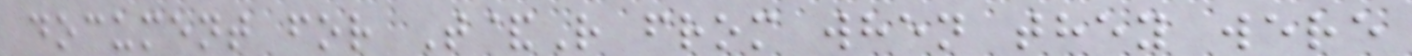document for T&R from when they were
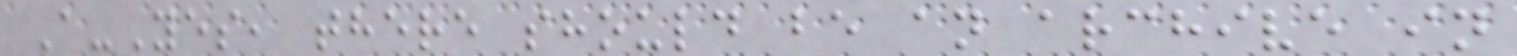A-Yes, there should be an archive in
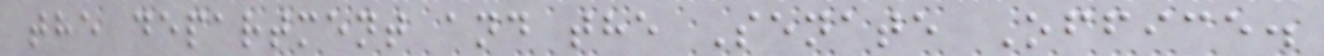the department and the Senate Office.
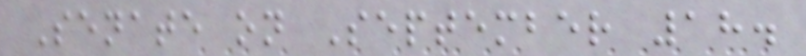Senate on September 18.
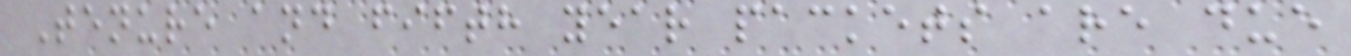Tenure and fifth year packets are due
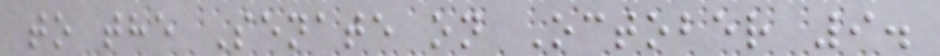to the Senate on October 9.
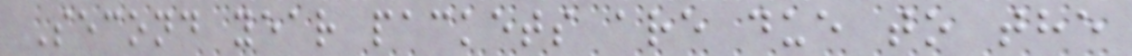Second year packets are due to the
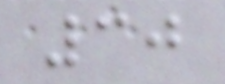30
